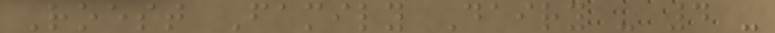Roest Family Dairy - 4 -
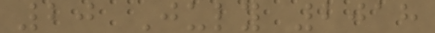20 July 2018
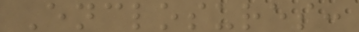Enclosures:
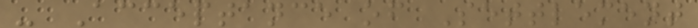- Acceptance of Settlement
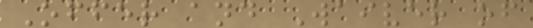Offer and Waiver of
